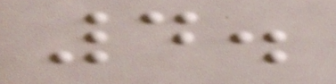4.
